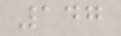147
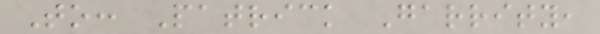To: Patrick Garrity,
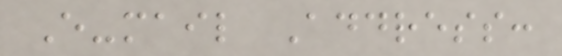E-mail Address:
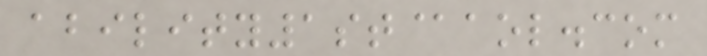ability1st@aol.com
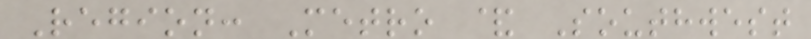Region: Metro & Southwest
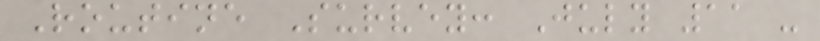Routine Survey: July 11 -
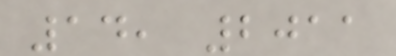14, 2011
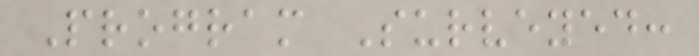Program Surveyed:
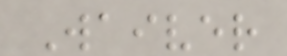Waiver
